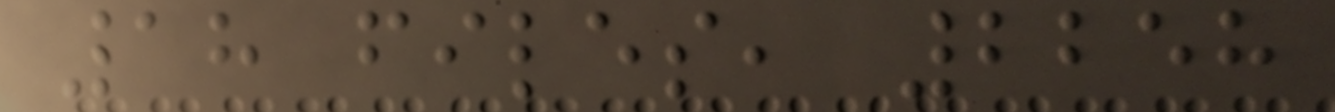18 files, 2258
